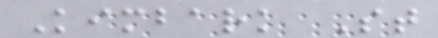Kimbark St
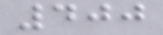400
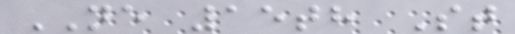NE 15th St
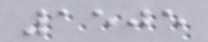1505
